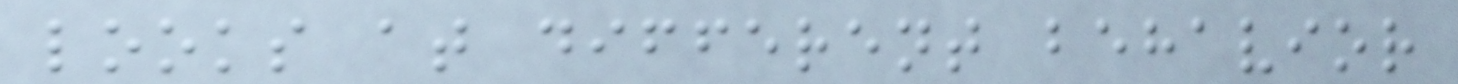looks at different behavior
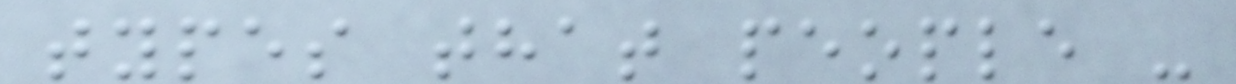types that people -
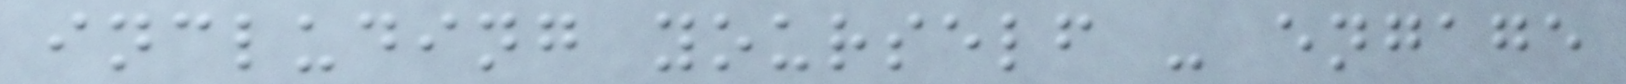including yourself - engage
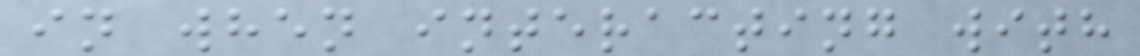in when interacting with
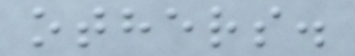others.
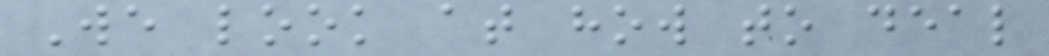We look at how to deal
